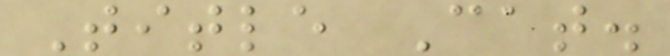Title Cat.
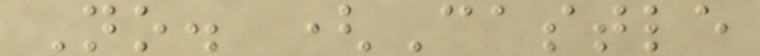No. (Castle
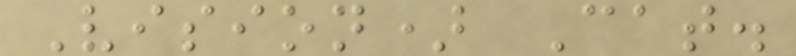Vision) Cat.
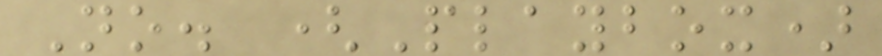No. (Playbox)
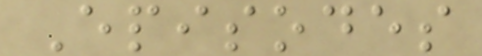Episodes
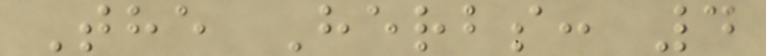The Herbs: 4
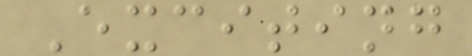Exciting
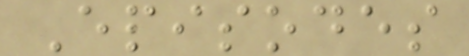Episodes
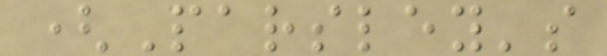(Parsley's
